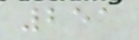251
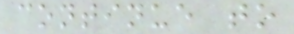continue to
